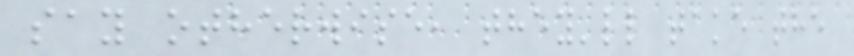say otherwise, they'll take the
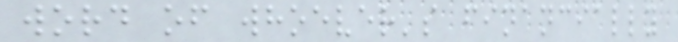word of whoever's financially
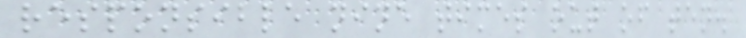responsible nine times out of ten.
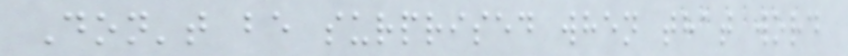Don't be surprised when that word
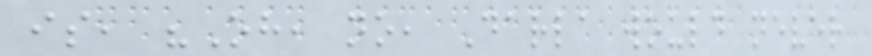is, "Oh, no, Darla would never
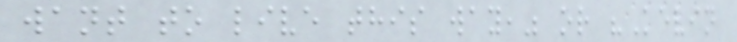want to live this way," or "Kevin
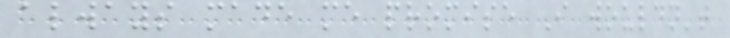always made me promise I wouldn't
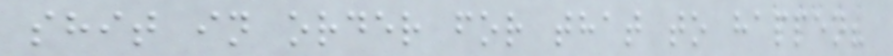shit in order for that to happen?
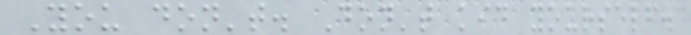You don't. Don't kid yourself.
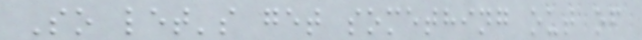So let's get something out of
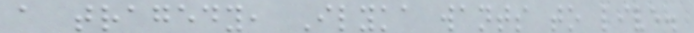a tragedy, Ilyka wants to live.
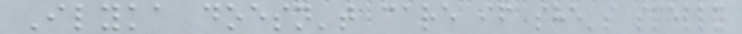Ilyka doesn't care if she's smelly
